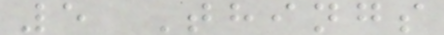5 Things
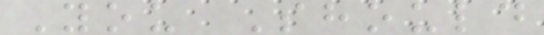You Should
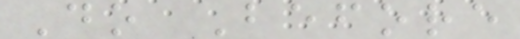Do Before
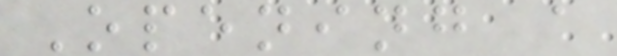Opening a
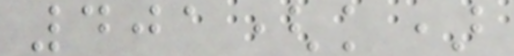401(k)
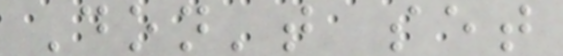Don't set
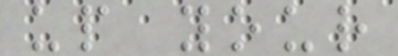up your
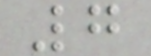7
